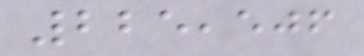225,506
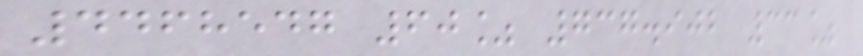4468547 60% 737.902 33%
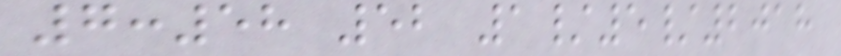7:58 52 1/5/2018
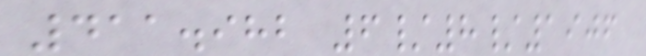411.982 6/8/1906
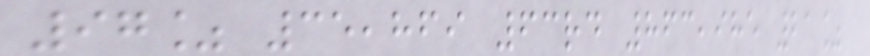97% 35,869 63rd 863,985 21%
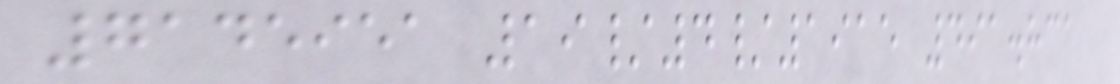7145951 19/4/1915 491.831
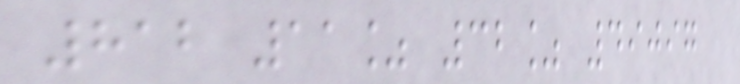812 11% 32% 49097
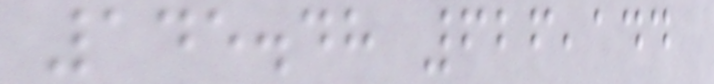145.48 626,144
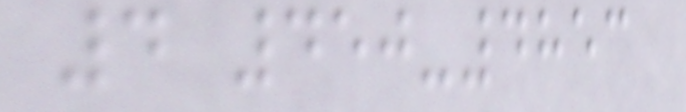4 450-4853
